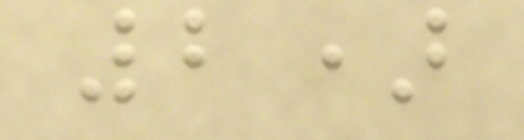2)
